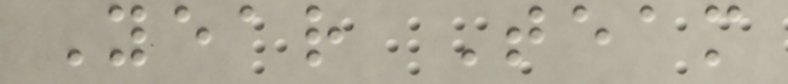Year Team
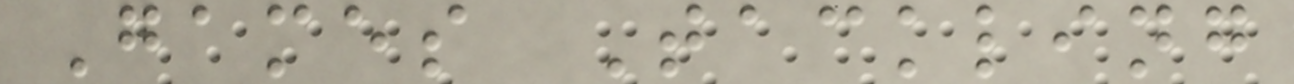Games Tackling
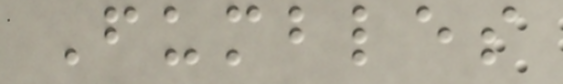Fumbles
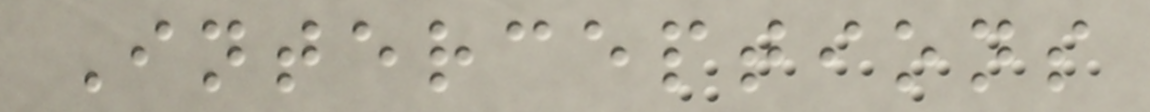Interceptions
